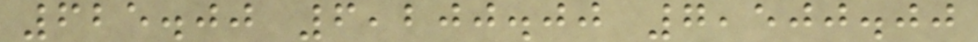625.00 6,200.00 7,500.00
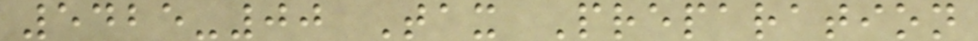5425-00 Tax Preparation
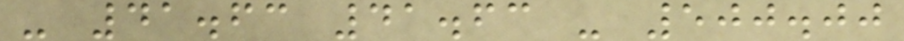- 41.63 41.63 - 500.00
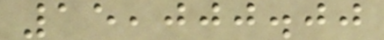15,000.00
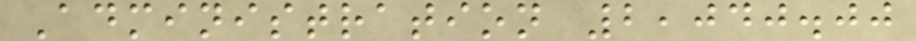Administration 2,040.00
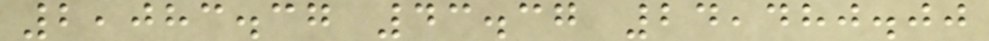2,083.37 43.37 24,480.00
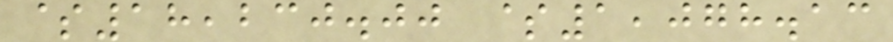$18,230.00 $1,078.13
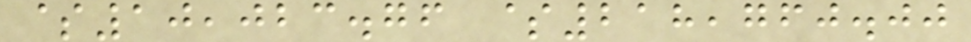$10,023.76 $218,760.00
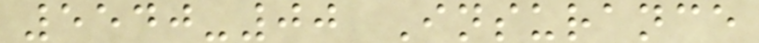5540-00 Insurance
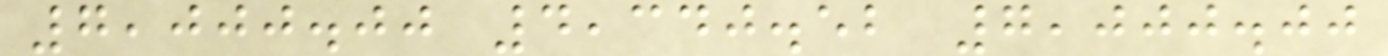7,000.00 4,340.52 7,000.00
